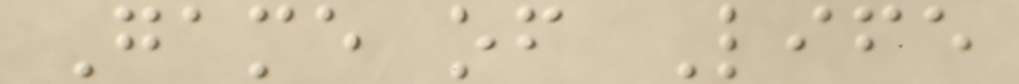Game of Life
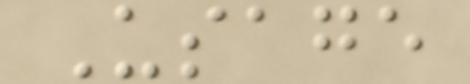Usage
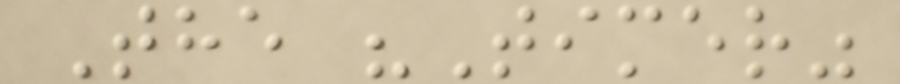The "Timer"
